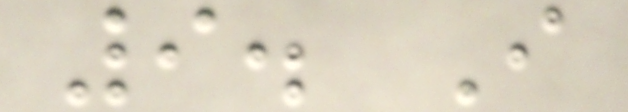9. I
